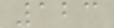123
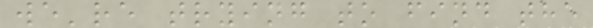we're trying to find the
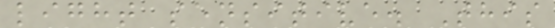light sensitive. This
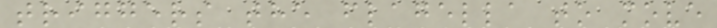triggers the flagella to move
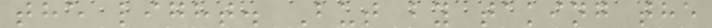the light. But by taking the
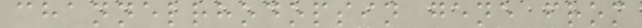channelrhodopsin gene from
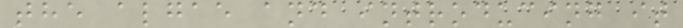the algae and introducing it
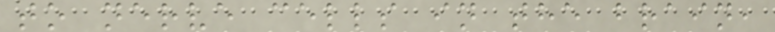to nerve cells in the brain,
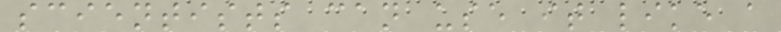scientists can use it like a
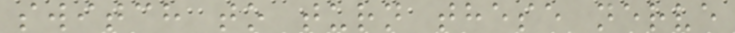switch to turn these nerve
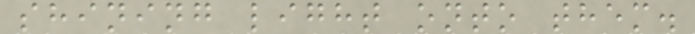shining light onto them.
